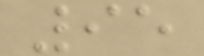95
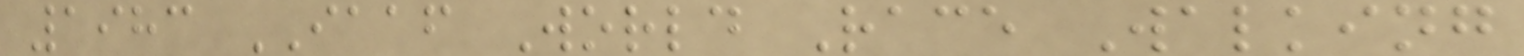1983 IAAF World Race Walking
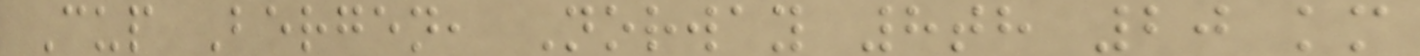Cup Bergen, Norway 8th 20 km
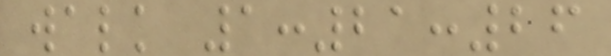walk 1:21:26
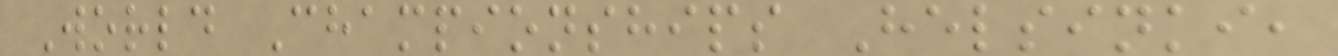World Championships Helsinki,
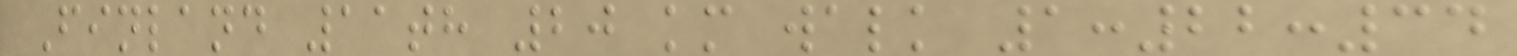Finland 11th 20 km walk 1:22:34
